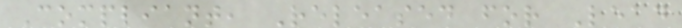Compliant, Released for Lead
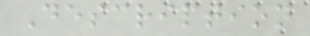Description
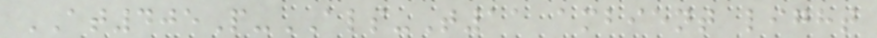AT405P-ALS-T11 ambient light
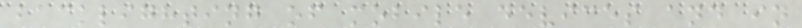backlighting of mobile devices and in
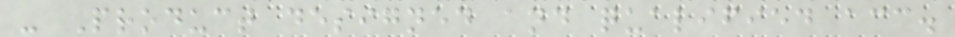- Product designed and qualified acc.
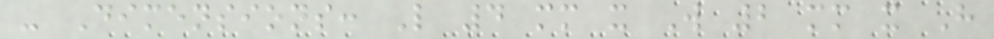- Dimensions: L 4 mm x W 2 mm x H
